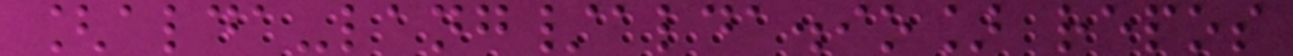[alda-lang/alda.io] repos
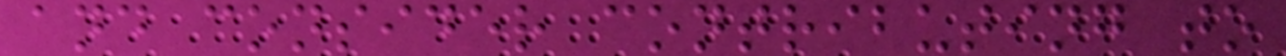and consider contributing to
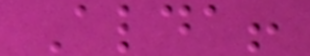Alda!
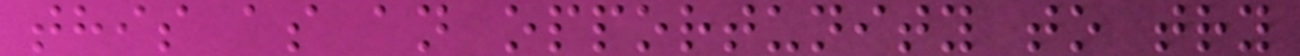this as an opportunity to try
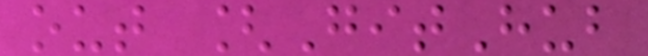out [GitHub
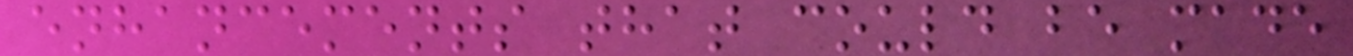enhancements that could be made
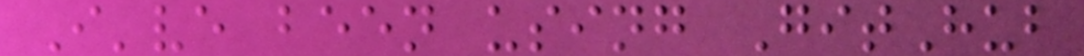I've been using GitHub
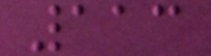113
